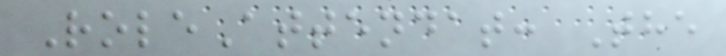RoleAttendat: The
